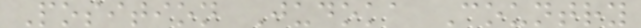Position Judoka Country
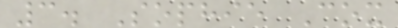3. Sophie Cox
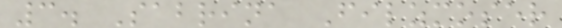3. Sabrina Filzmoser
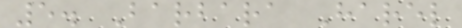5. Barbara Harel
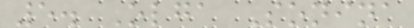5. Olga Sonina
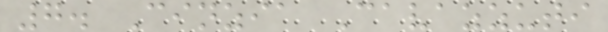7. Cinzia Cavazzuti
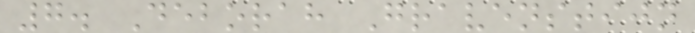7. Deborah Gravenstijn
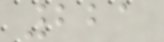221
